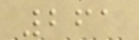261
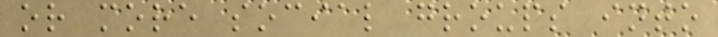or more social groups into
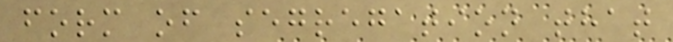form of segregation that
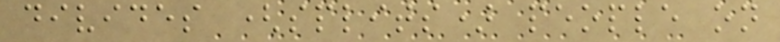divides (splits) people on
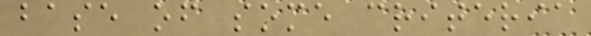base of some criteria
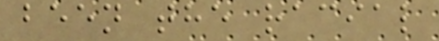been the racial
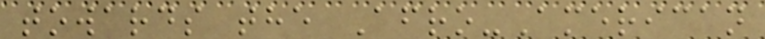towards the Afro-American
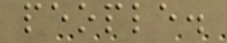people.
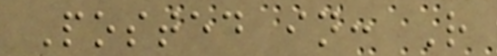Posted in: R
